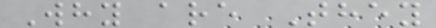Why are They
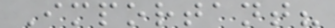Important?
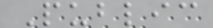Public
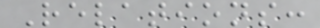Relations:
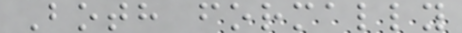Both formally
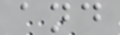and
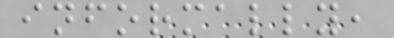informally,
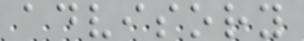advisory
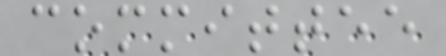committee
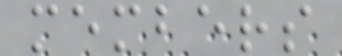members
